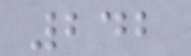242
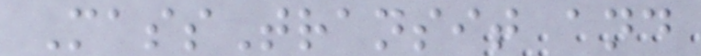MassTransit and
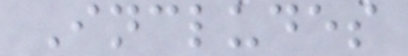Includes
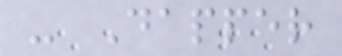- Dapper
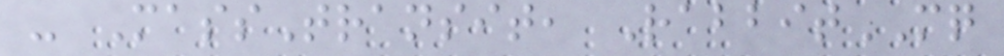- MassTransit, RabbitMQ
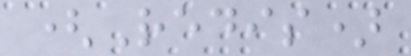(Redis)
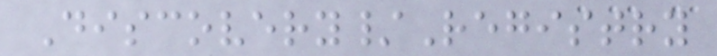Discovery/Registry
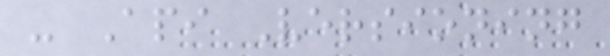- Api Versioning
